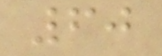60
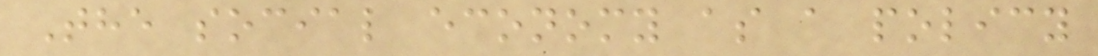The social economy as a policy
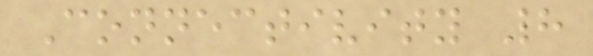Connectivity 8
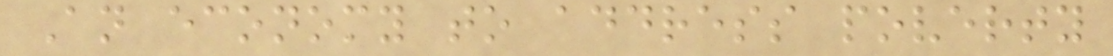An economy to address poverty
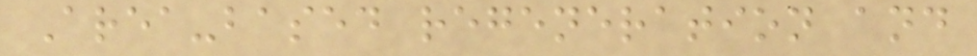Area-based regeneration and
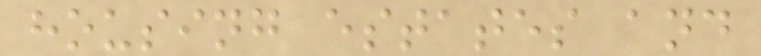housing estates and
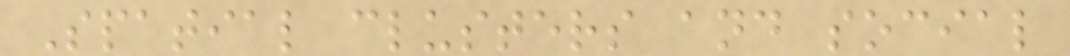Spatial clusters and social
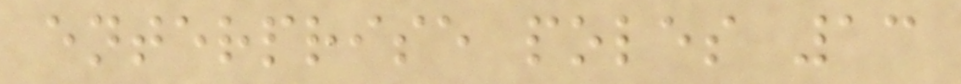enterprise poles 13
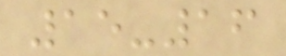15-16
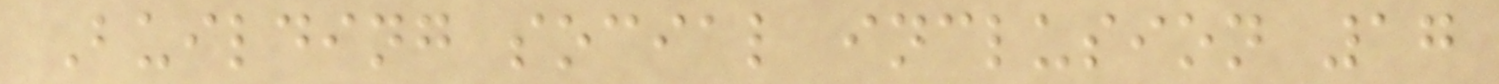Building social inclusion 17
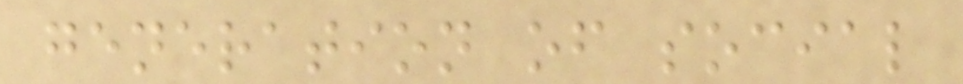generation of social
